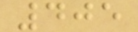405
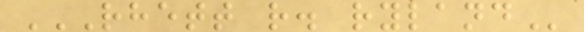RHETT R. RYLAND
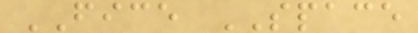FICE SPACE
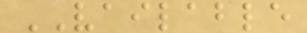VAILABLE
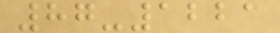87-1221
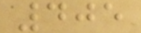405
